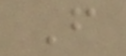F
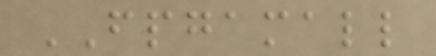FPGAMALL
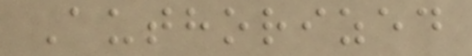Authorized
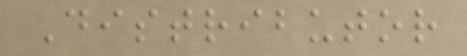Distributor
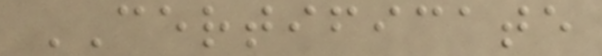CERTIFICATE
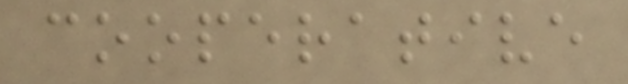cooperative
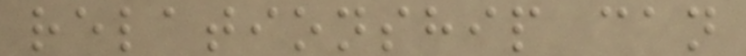relationship can
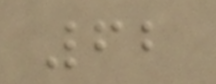62
